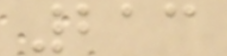213
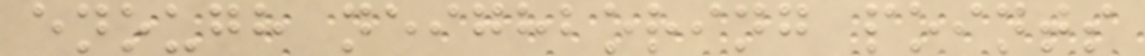enough neighboring points
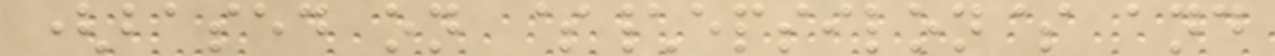(based on $\epsilon$ and
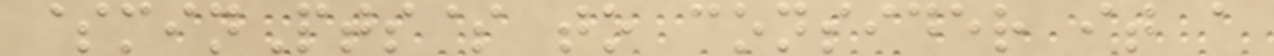$minPts$ to consider it a
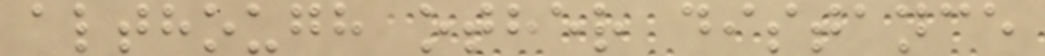although other distance
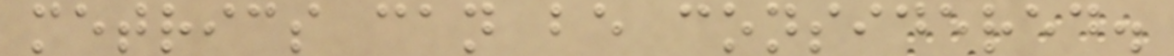metrics can be considered.
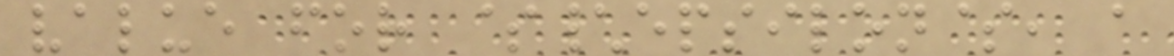value for $\epsilon$, a
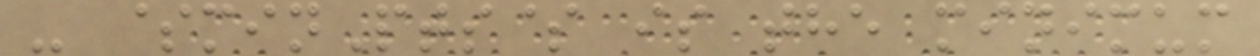- $minPts$ is the minimum
